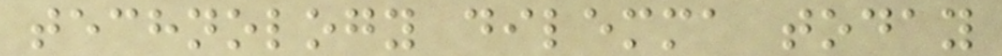technology dilemma today
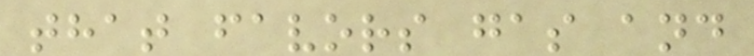that favors gas and
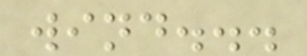wind...
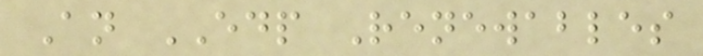An EDP Renewables
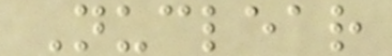Nuclear
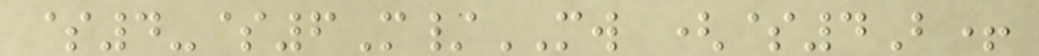$4-$6M/MW ($4B+
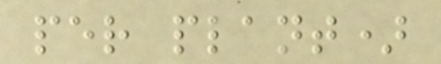per plant)
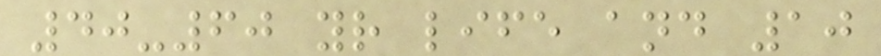40-60 yr life and 10
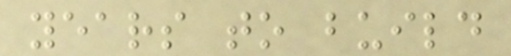years to build
